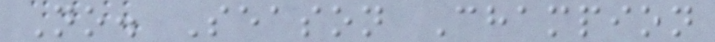No. Season Champion
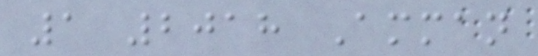1 2018 Amman
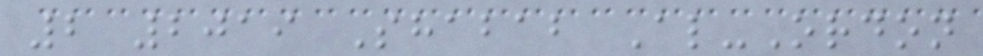2 2019 Shabab Al-Ordon
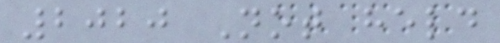2020 Not held
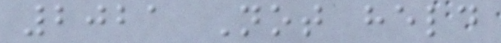2021 Not held
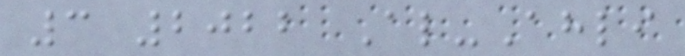3 2022 Al-Ahli
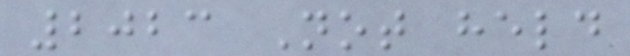2023 Not held
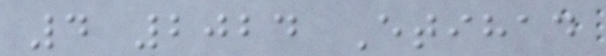4 2024 Etihad
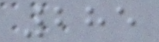285
